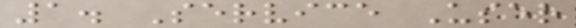1. Service User
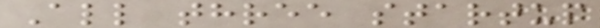All three startup
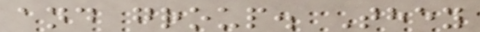and group. They
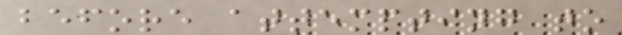before attempting to
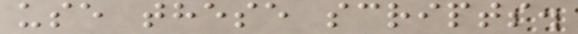use these scripts.
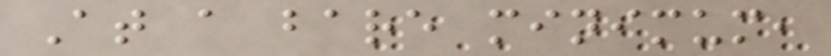At a bare minimum,
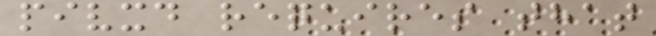pivxd requires that
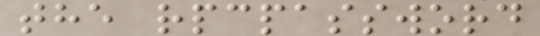the rpcpassword
